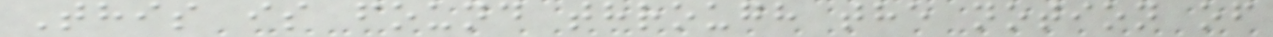This is found through the notion of
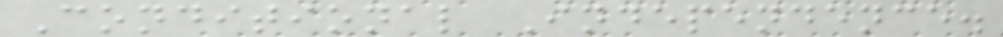Conditional Independence.
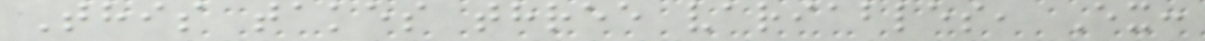This takes three variables, Ex:
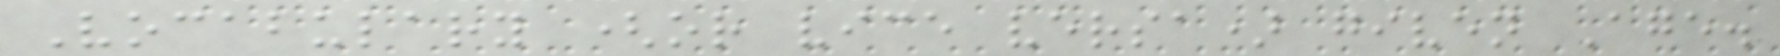Vocabulary (or vice versa) given Age.
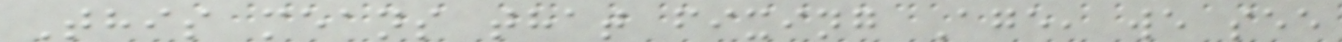This means that fixing Age, we see
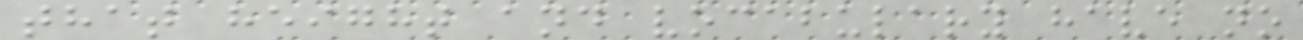that height and vocabulary have no
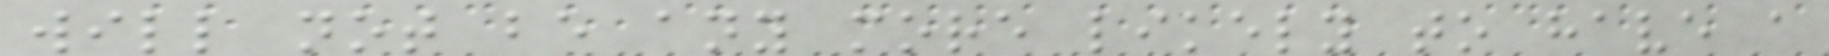will not be any more likely to have a
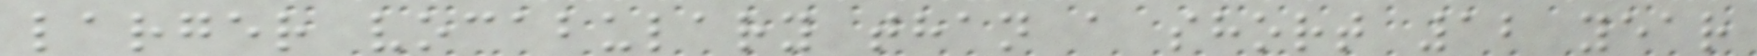larger vocabulary than a short 12 year
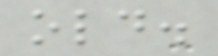old.
